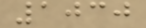1030
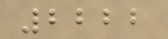2222
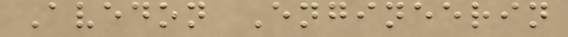Avedon Engineerin
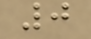0
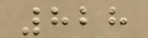828
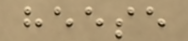heese
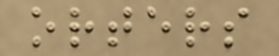orters
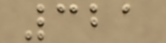321
